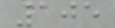105
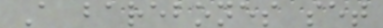A barebones set
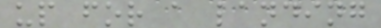up for a landing
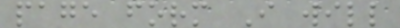page form I will
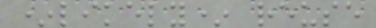*likely* reuse
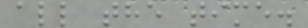all the time.
